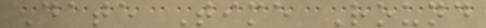Date Time Round
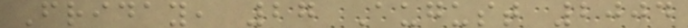Friday, 27 August 2004
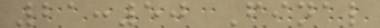21:50 Final
